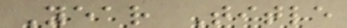Year Title
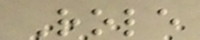Role
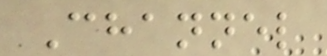Channel
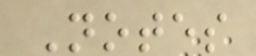Notes
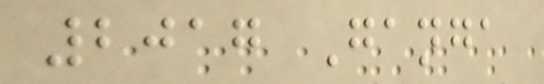2017 Ganga
